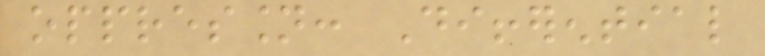oppression: Differential
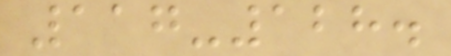117-128.
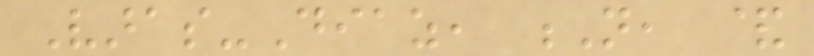Varas-Diaz, N, &
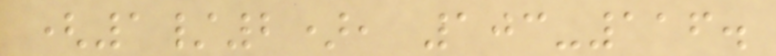(1/2), 103-116.
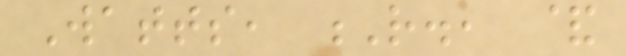Watts, R., &
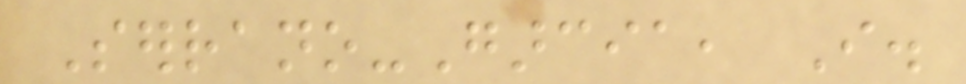Serrano-Garcia, I.
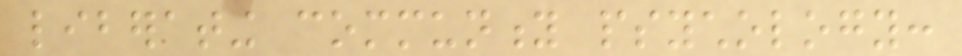liberating community psychology:
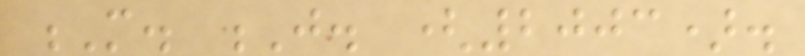M. J. (2003).
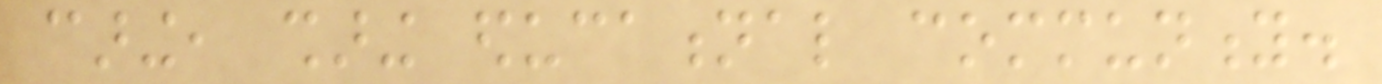caring, sharing educational community.
